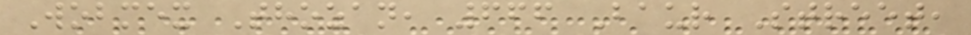Wobmex Thozan, 666 Baur Street,
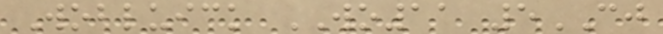Wobluick WO11 5CJ
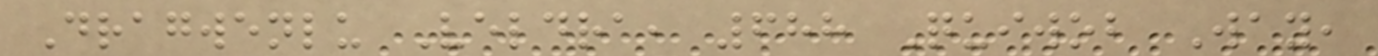Dragwenlu Veldra, 688 Quiwob Way,
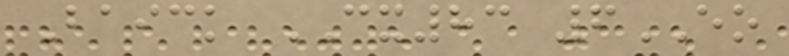Baick CX83 6EO
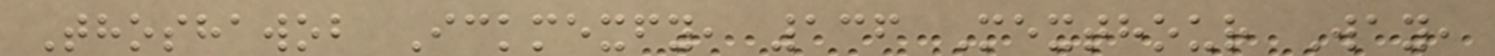Thoshawob Ickmexfy, 136 Mexthour Way,
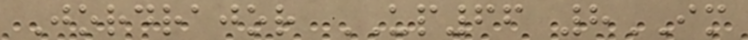Jordrajor UP66 8IM
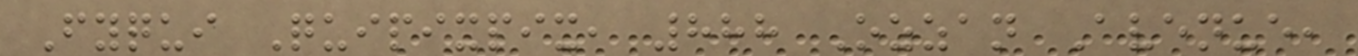Fyqui Quipixpix, 888 Ozzan Avenue,
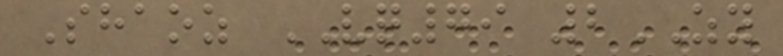Shaoz VQ79 2ZY
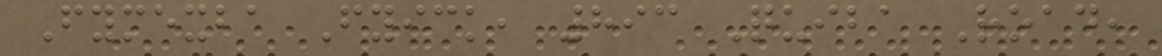Fymexba Fyick, 893 Quiba Road,
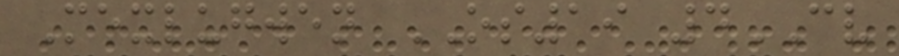Mexlugwen OS19 4CV
